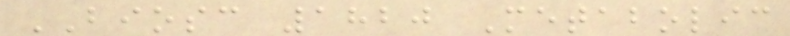BIOSC 1820 Metabolic
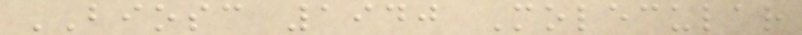BIOSC 1940 Molecular
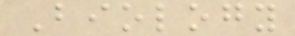Biology
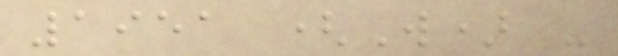1951 (W) -
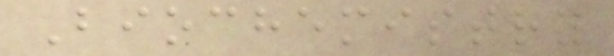Biochemistry
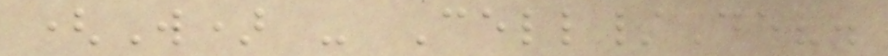(W) - Cell/Dev.
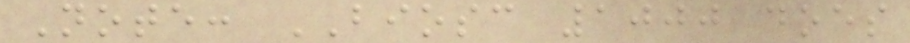Note: BIOSC 1000 does
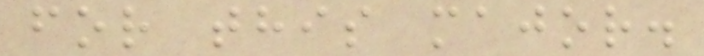for this major.
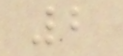2
